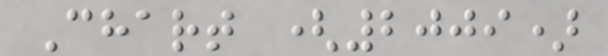Chart (2009)
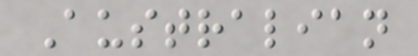Australian
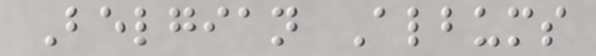Belgian Albums
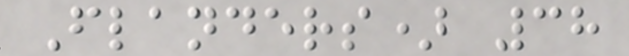Flanders) 38
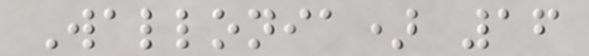Wallonia) 16
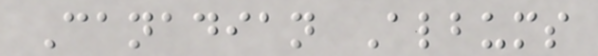Canadian Albums
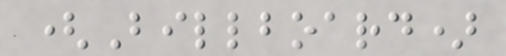(Billboard)
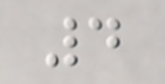4
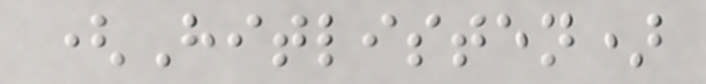(Hitlisten)
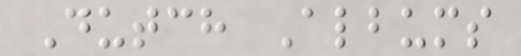Dutch Albums
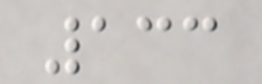133
